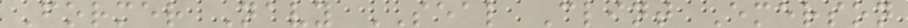Former Navy SEAL Clint Emerson
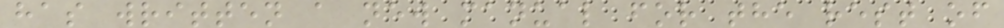has written a new manual for the rest of
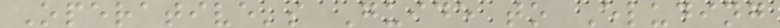Operative's Guide to Eluding
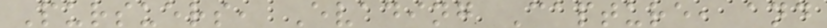Pursuers, Evading Capture, and
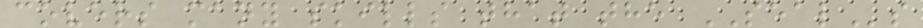covers many skills that the SEALs
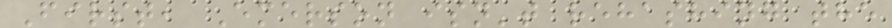First, Emerson isn't rehashing the
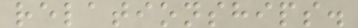relationships.
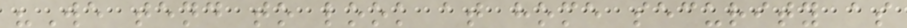"We tend to look at home security as
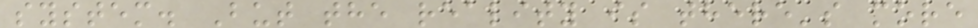system. But the reality is there's more
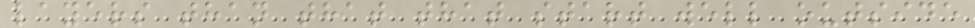layers than that that start well outside
